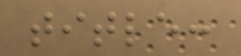title:
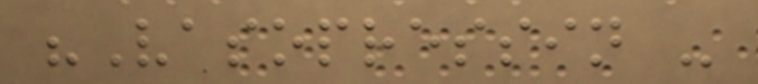"Vasopressin -
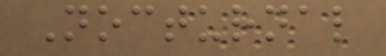Nocturnal
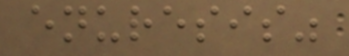enuresis"
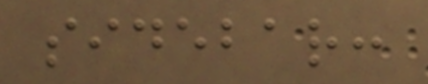sidebar:
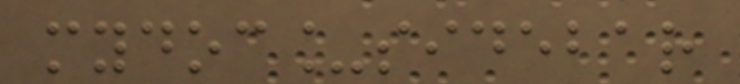mydoc_sidebar
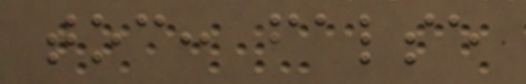toc: false
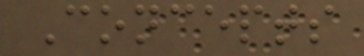Concepts
